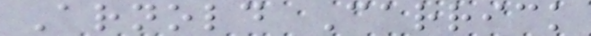Arnold Carrick
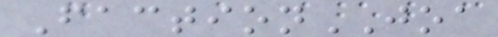FactionJOA
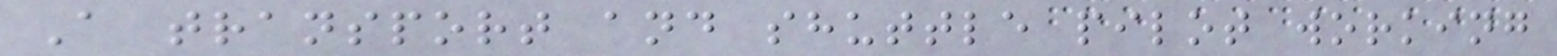A transport and shuttle pilot working
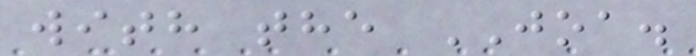with the JOA.
